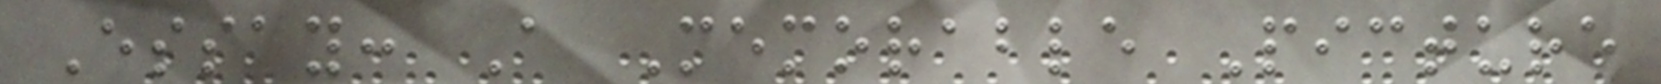Essay: A Memorable Picture
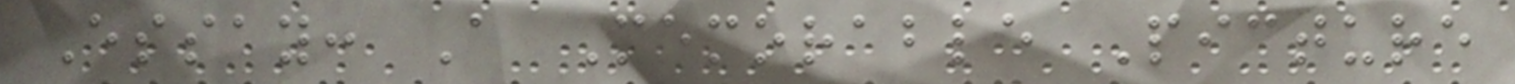Essay: A Memorable Picture
